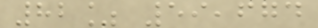82% 59,674
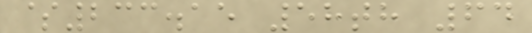$233.15 58th 64
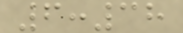6:38
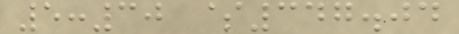5:30 $347.04
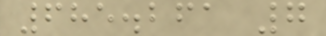685.261 7
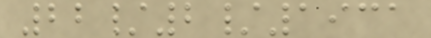22/2/1931
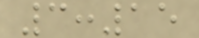3:15
